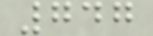747
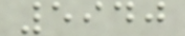5940
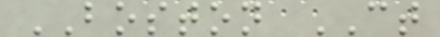BOSTON CT
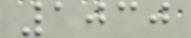1030
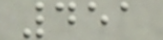451
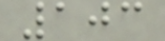103
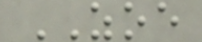ZOE
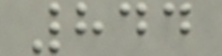844
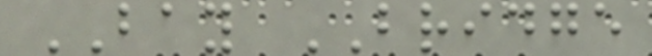BAY BRIDGE
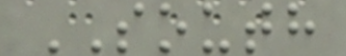SOUTH
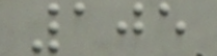105
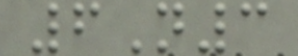6N3
